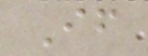If
